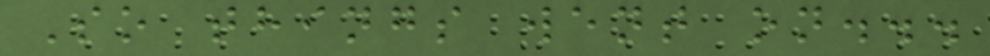So things went on...
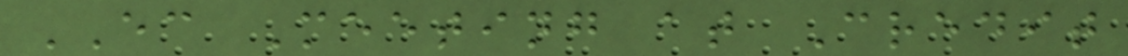EC Meeting at Credit
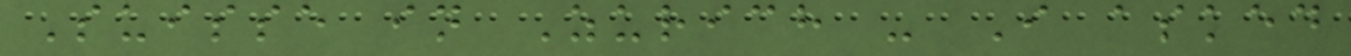Suisse in Zurich - I asked
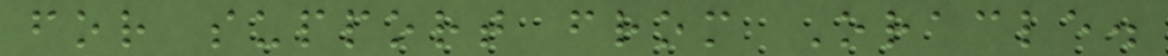for support from Oracle.
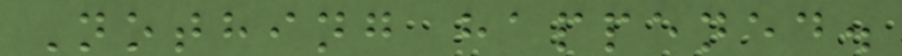Nothing happened.
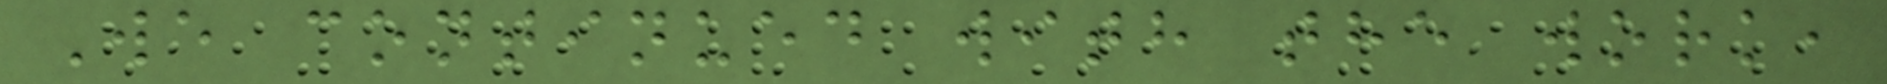We continued with the work,
